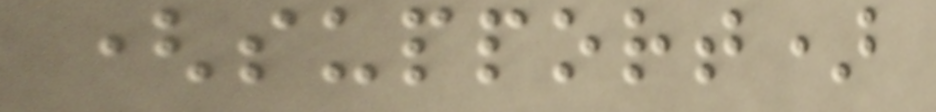(support)
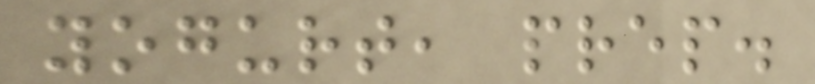yogurt, prep.
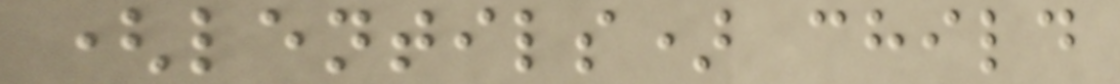(lentils) child
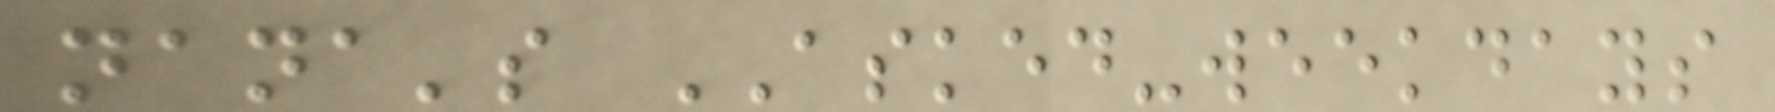nana's ASKED-weekdays
